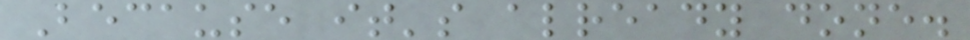Because it's already done.
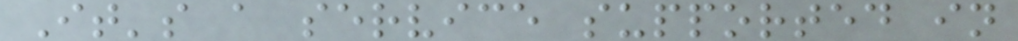It's a service supported in
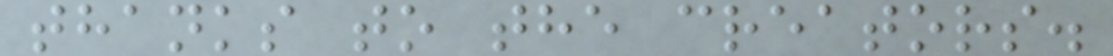thanks to the creators.
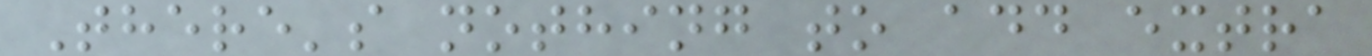There's nothing to add extra
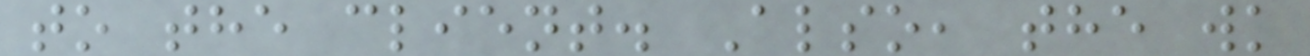to the client. Also, the wk
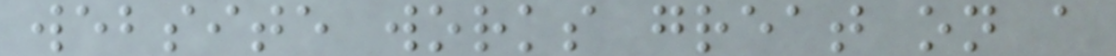website works great on a
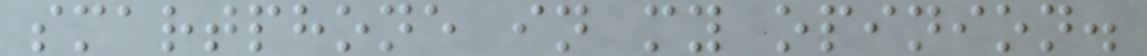smartphone in my opinion.
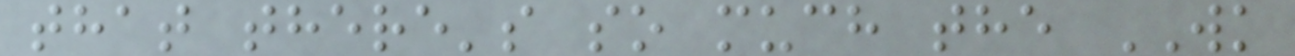that there's so much the WK
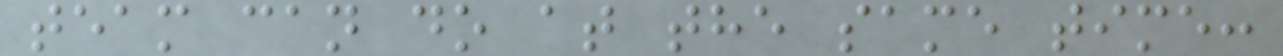team can do at the same time:
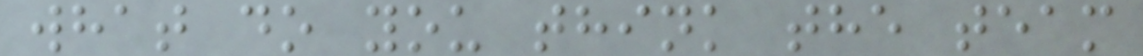what do you think the team
